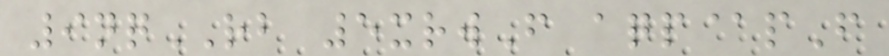9nqRB 5xrwF aqp@pF
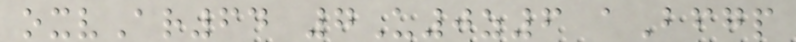oxvAr64 7U0z6 aBfgp
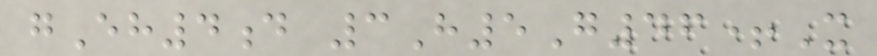gEh4d 3H5G46+X
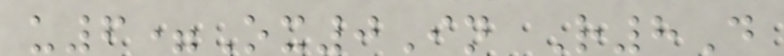u6=Ox0In R8D
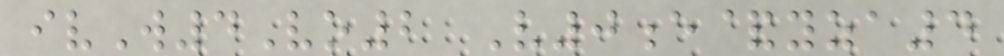ivW4Vo2 V0e&yza4
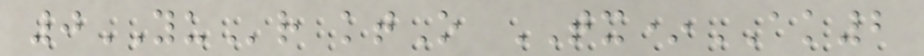0YUr ktO TX*AK2
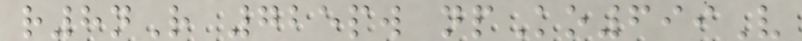r8nR 725pw npKo699V
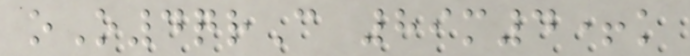oO4qrC 89m4+k
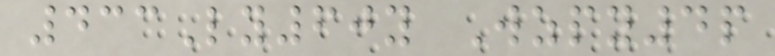433Ly60y Wzpy4p
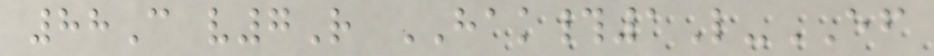88C v7R HAK#1L-EF
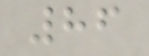86
